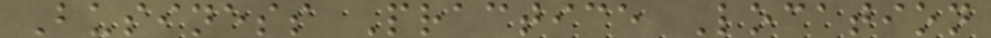Business Practice Location
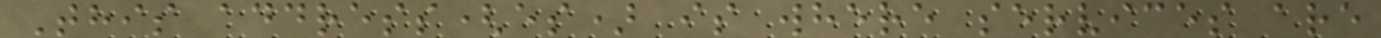This address(es) is where services are
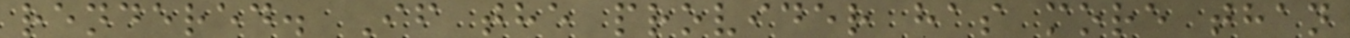rendered. If the provider has more than
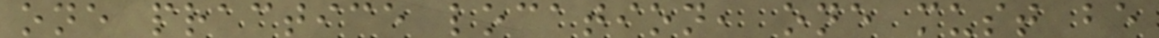one practice location, one must be
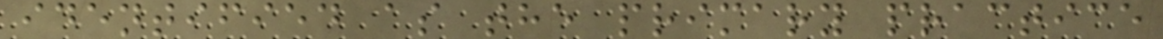identified as the primary practice
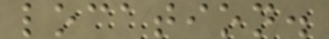location.
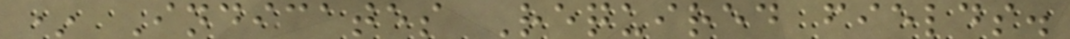* Indicates Required fields.
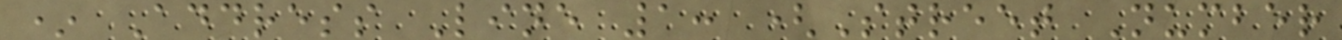* Address Line 1: (Street Number
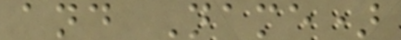and Name)
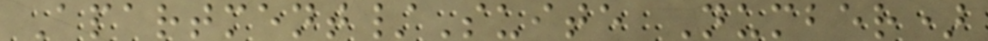Apartment/Suite Number)
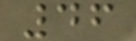46
